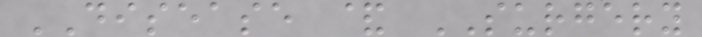DISEASE & SURGERY
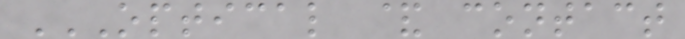OPTICAL & CONTACT
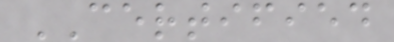CERTIFIED
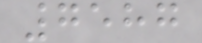7587
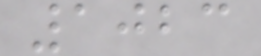1023
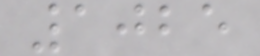1025
